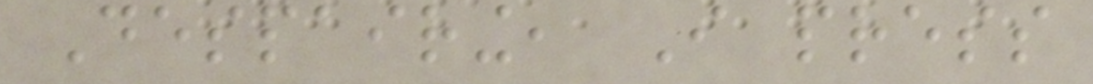Despairing, I press
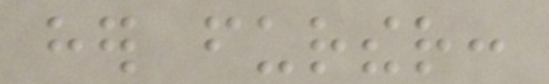her further:
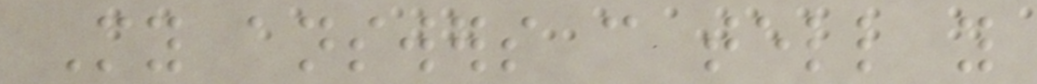My answers can tell you
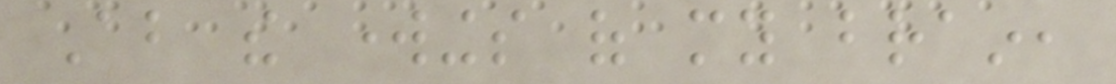About the workings of my brain,
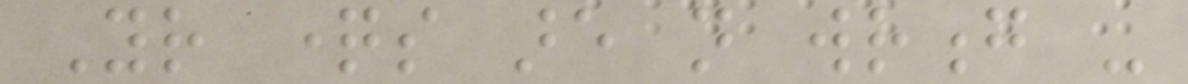Your questions are not wrong -
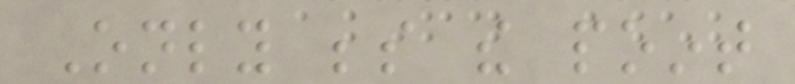Only beside the point
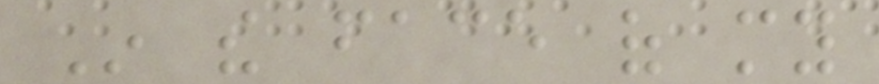In the face of my
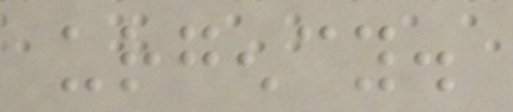urgency.
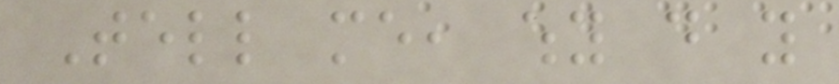Tell me, why do you
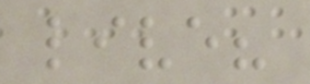live?
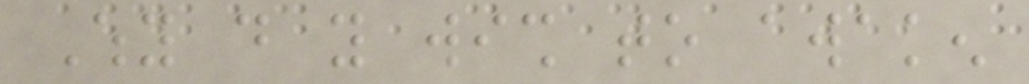Why do you wish to awaken
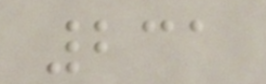231
